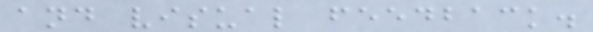and visual feedback.
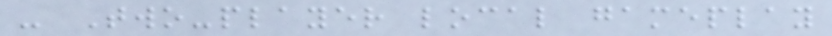- Two-player local gameplay
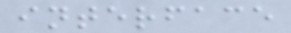interface
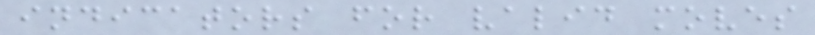indicators for valid moves
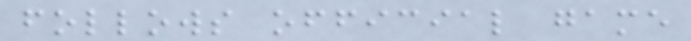follows official game
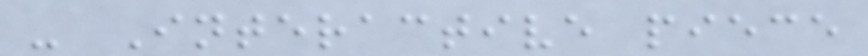- Interactive piece
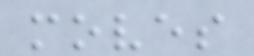moves
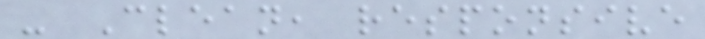- Clean, responsive
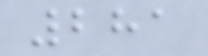281
